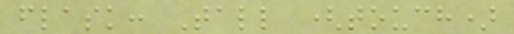flask: Tall (touch)
